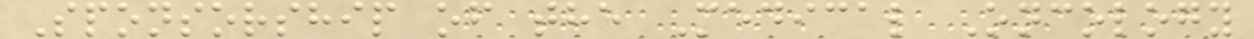Sponsorship of the Medical Oncology
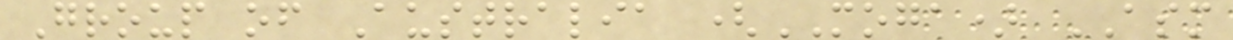Group of Australia (MOGA) ASM
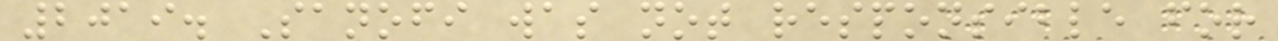2019. Sanofi was not responsible for
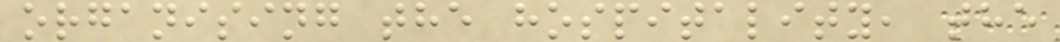organising the hospitality, the
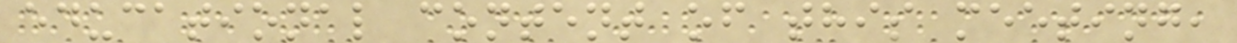educational content of this meeting,
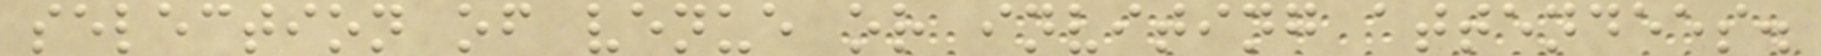selection of venue or inviting attendees.
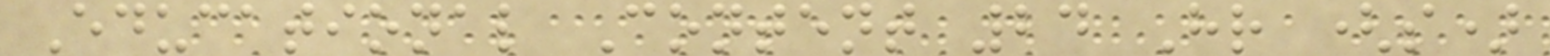Educational Content 24 Hr (s)
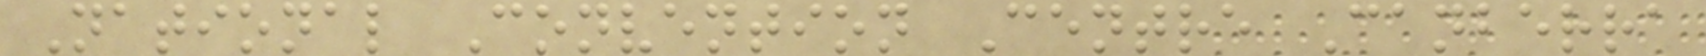National Convention Centre Canberra
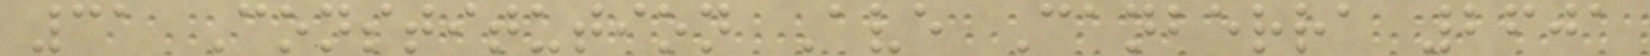31 Constitution Ave Canberra 2601
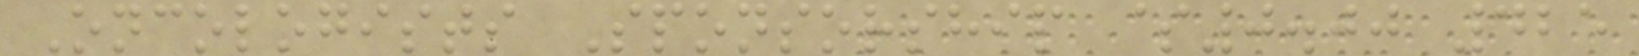Oncologists Sponsorship $0.00 425
